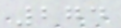274
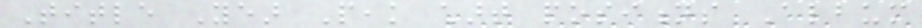Title Year Peak chart positions Album
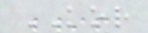KOR
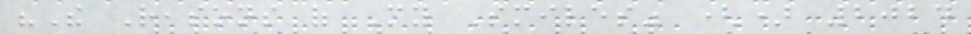"The Reasons of My Smiles" () 2024
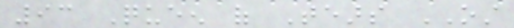93 Queen of Tears OST
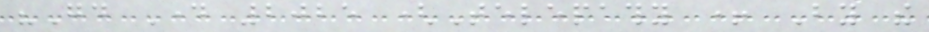"Good Day 2025 (Telepathy + By the
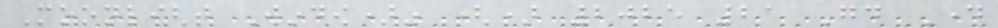Moonlight Window)" () 2025 21 Good Day
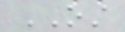OST
